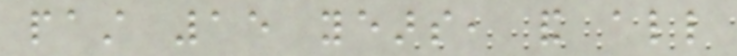past 15 years, and all
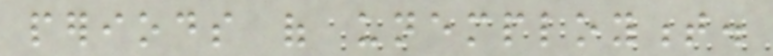periods of unemployment.
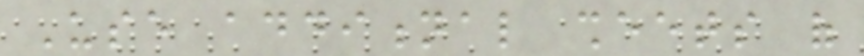Use additional sheets of
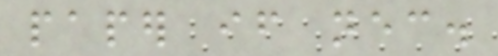paper if necessary.
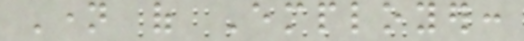Name of Employer:
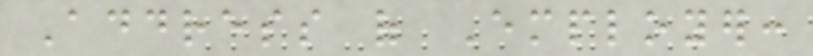Address of Employer:
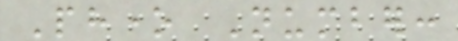Phone Number:
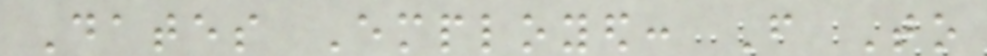Dates Employed: From To
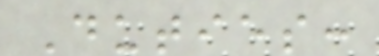Duties:
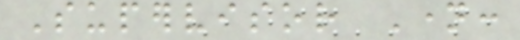Supervisor Name:
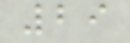29
